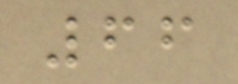66
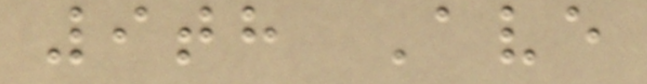9th Ave
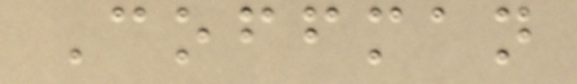Coffman
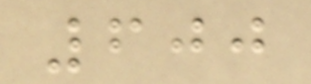600
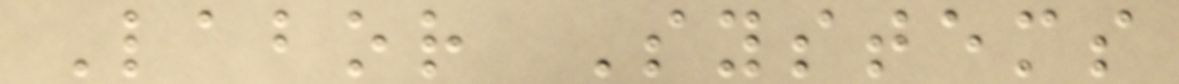Labor Systems
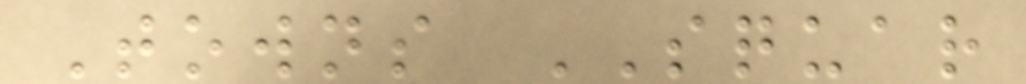Towns SQUAR
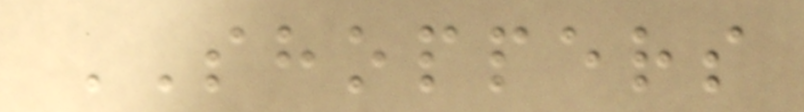SHOPPERS
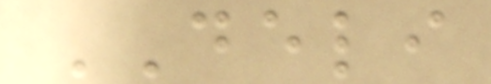DELI
